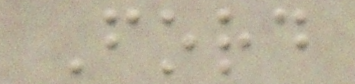Ford
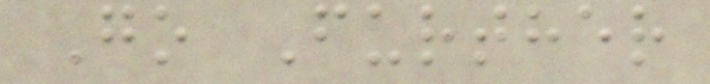Go Further
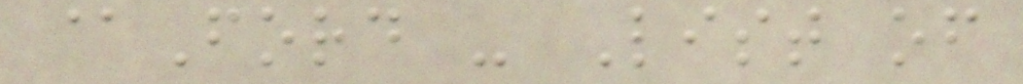@Ford - List of
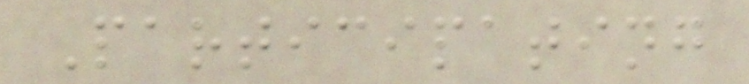Participating
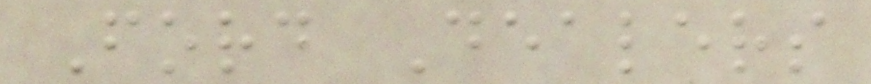Ford Dealers
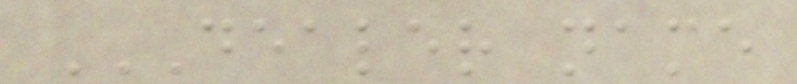DEALER NAME
